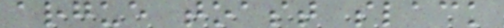argue toast slack
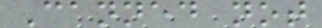Canned not
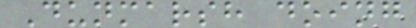Dunmarsh doing
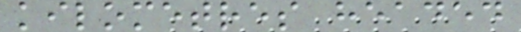kilometres headed
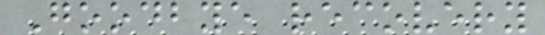Goodbye recovery
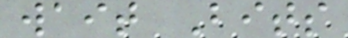wait Bits
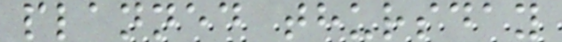planned thursday
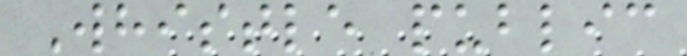Whistle public
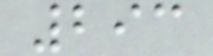293
